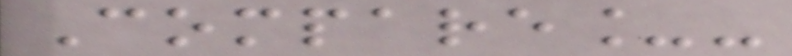Compare_-
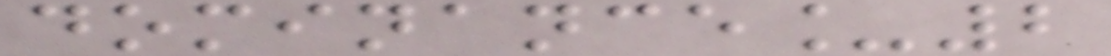dominance_2
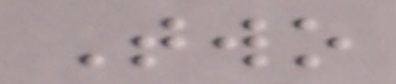Two
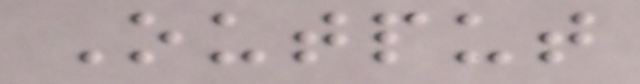Output
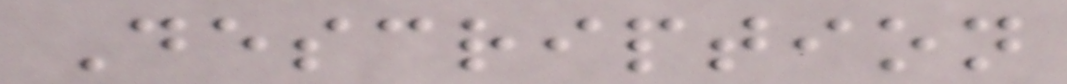Description
